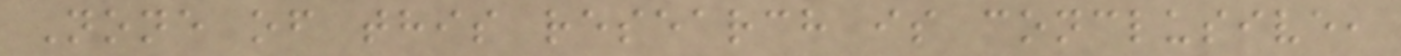None of this research is conclusive,
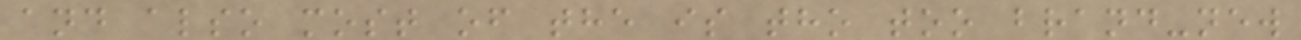and also most of the is tho too brand-new
